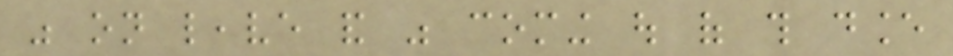was on leave and was coming out of this dance
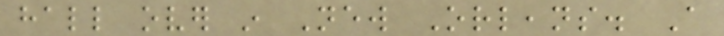hall over in New Orleans. A
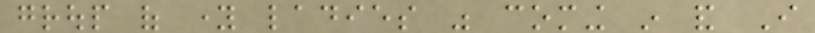group of young ladies was coming in and I
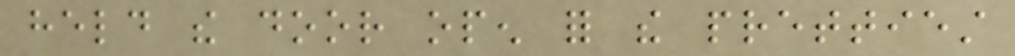held the door open for the prettiest
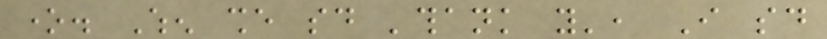one. When she said 'thank you', I said
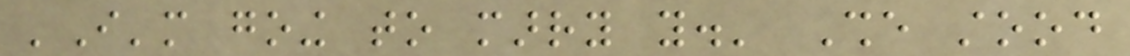'I'm going to marry you.' She stood
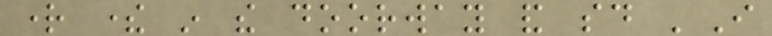right there in the doorway and said 'I
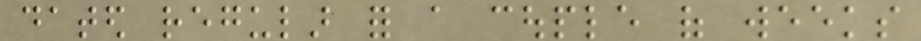dated regular for a couple of weeks
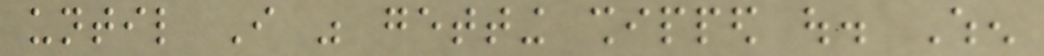until I was getting shipped out. When
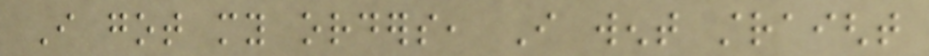I got my orders, I went straight
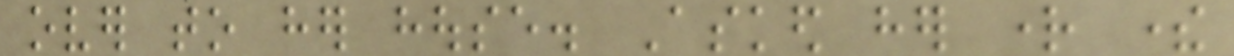over to her house. Asked her right there
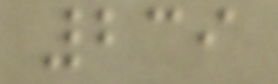239
